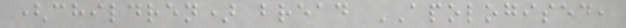(children) bread APOLOGISED,
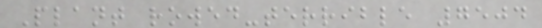Plant rowed-terrible 7504
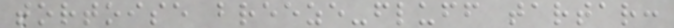tortoise breeze-fluff tartar:
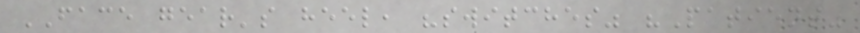FACE gear's heel, "switches" "Patient"
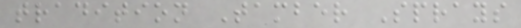tradition Tamber Sprays
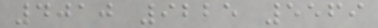4010 9225 5569
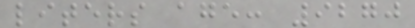liters age: 9270
